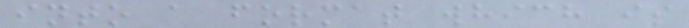into a format which is
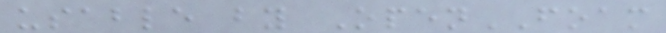usable by OpenFOAM
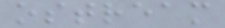ostream
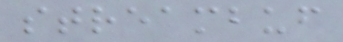streambuf
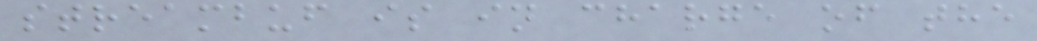streambuf is in charge of the
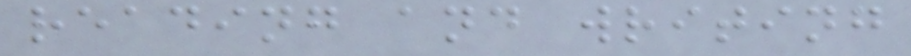reading and writing
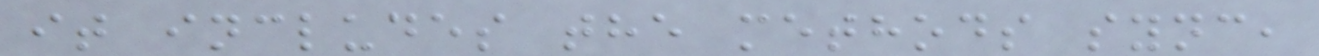it includes the methods sync,
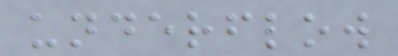underflow
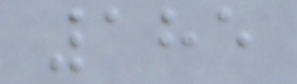185
